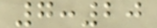7:20
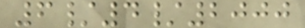6/4/2000
